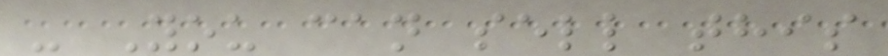- You can sell this
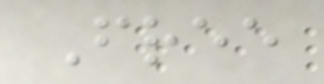Free
